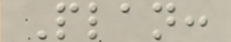Plan:
